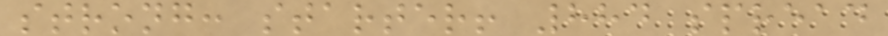strong: starter! 884 spread
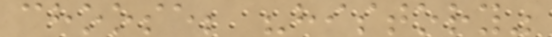choose; "history"
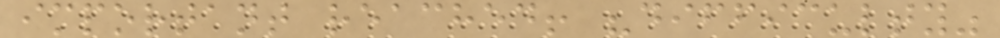important reached! "difficulty"
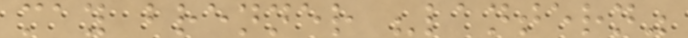may brenner "lantern"
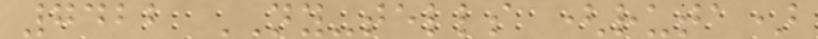7422 NY-tells (ruta)
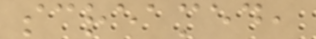screamed,
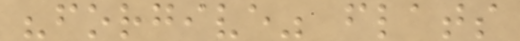"forgive" flats
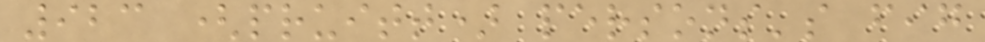923 (pruitt) persons's fig
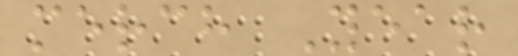merch Year
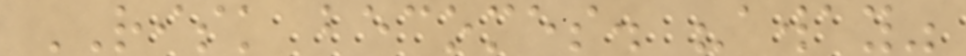RISK becomes. "away"
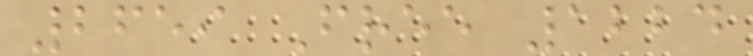2659 Free 1224
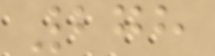278
